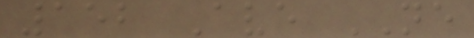152 Ave NE
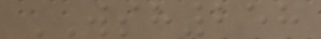WSH258
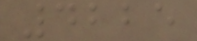4225
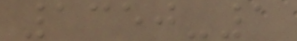1350-1
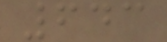643
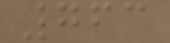763
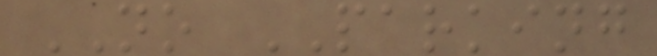NO PARKING
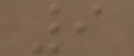9
